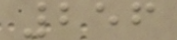256
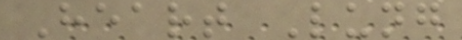Heart Lung
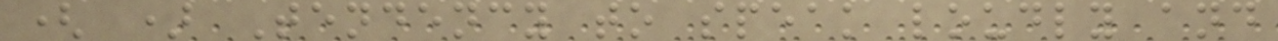( ) Tendency to speak loudly and
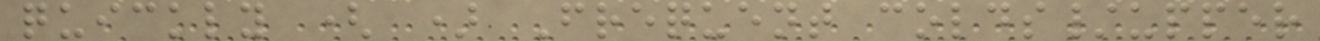quickly ( ) Frequent colds/upper
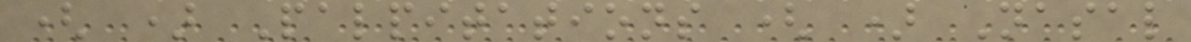( ) Palpitations ( ) Nasal
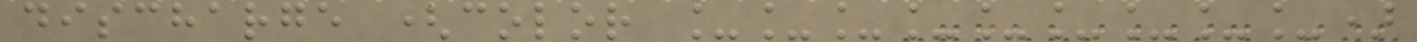discharge (color _________)
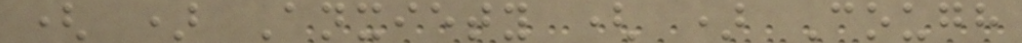( ) Anxiety ( ) Cough
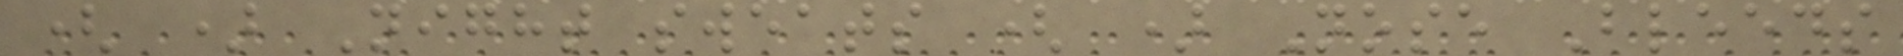( ) Night sweats ( ) Nose Bleeds
